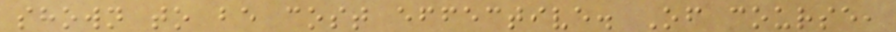shown to be cost effective. Of course,
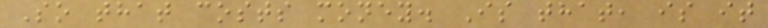So that costs money. Is that, is it
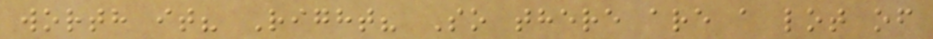worth it? Right? So there are a lot of
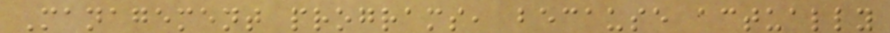Management programs, because actually
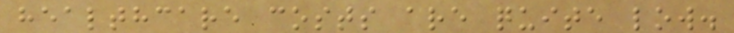healthcare costs are quite low.
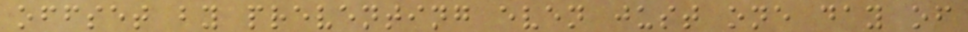offset by preventing even just one day of
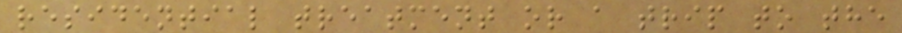residential treatment or a trip to the
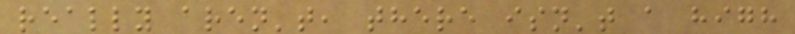really aren't, there isn't a high
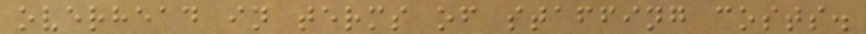overhead in terms of staffing costs.
